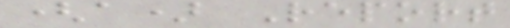(a) Report
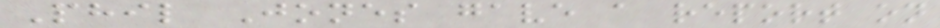Phil Jones gave a report on
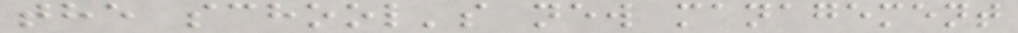the school's new management
